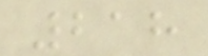218
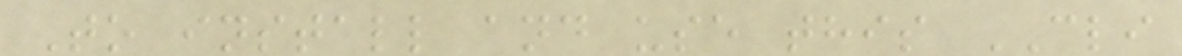To install and use this CLI
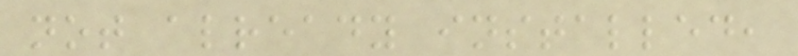not already installed,
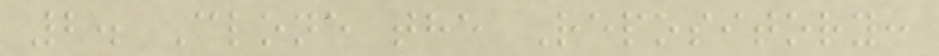2. Clone the Repository:
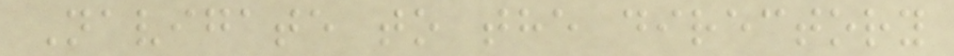Navigate to the directory
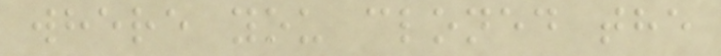where you cloned the
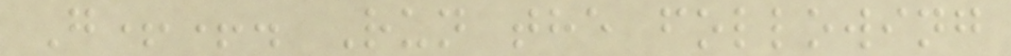G++. Run the following
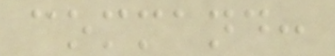command:
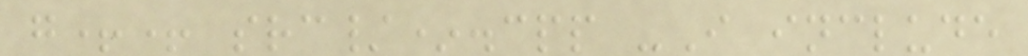g++ src/*.cpp -I include
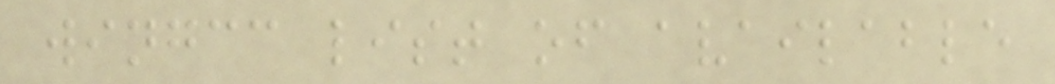wingcc list of available
